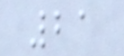21
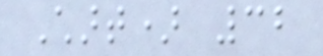Chart) 32
